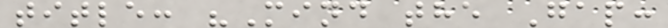title: "Mind the Gap:
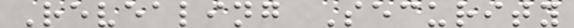Revealing Security
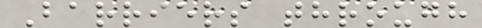Barriers through
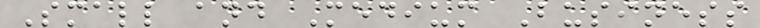Small and Medium Business
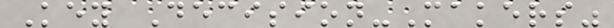Key Decision-Makers"
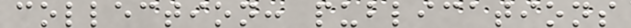collection: publications
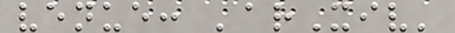venue: 'arXiv'
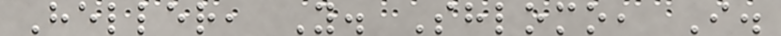Heller, Y. Shlomo, I.
